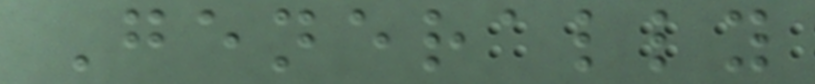Generally
